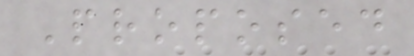Proposed
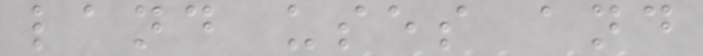land uses and
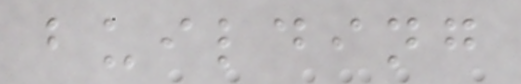building
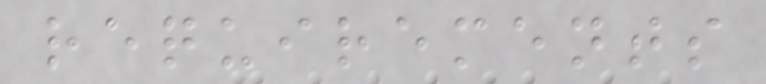requirements
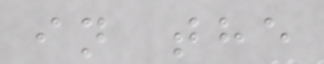in the
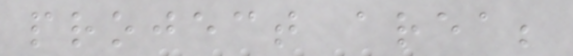project area;
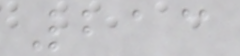213
